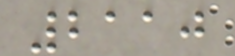2110
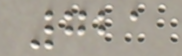721
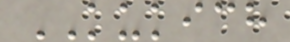KUKICH
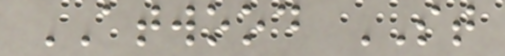ATWOOD ST
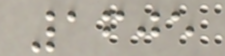1605
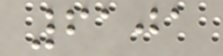6101
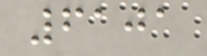6101
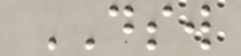DSW
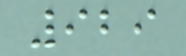929
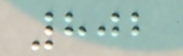802
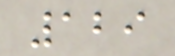129
